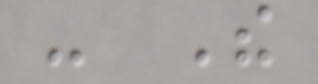- The
